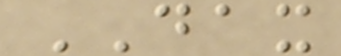DAX
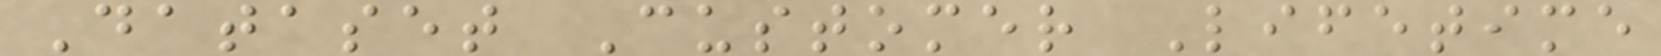Dataset Customer Lifetime
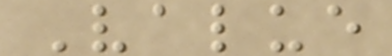Value
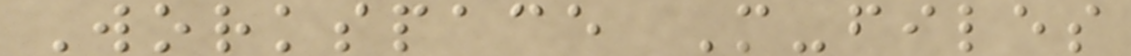Workspace M-files
